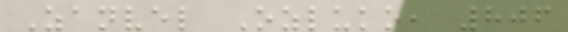Zanvel Ozluko, 806
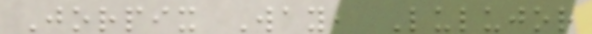Jorpix Way, Lulujor
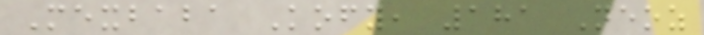Mexbaba Kofy, 181 Neoz
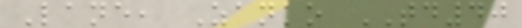Lane, Zanko TD40
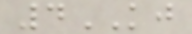4KJ
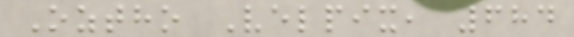Oztho Velpix, 684
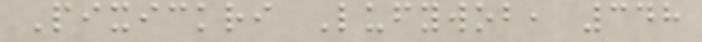Pixickri Lufywob, 348
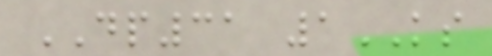DP31 1KS
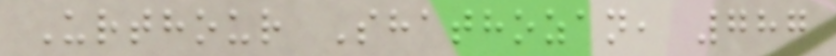Urthour Shathozan, 787
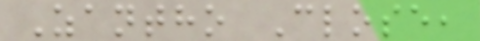Zantho Close,
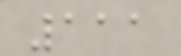111
